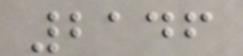2146
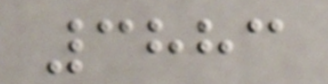3883
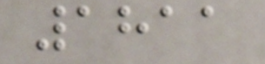1811
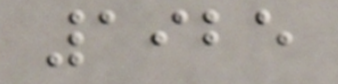1925
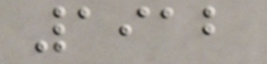1912
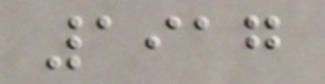1917
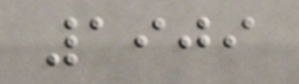1909
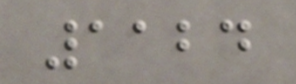1124
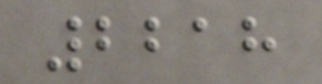2218
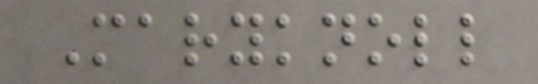Maryknoll
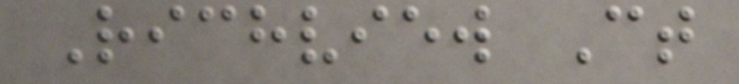Richview Ct
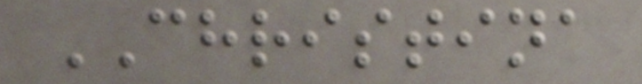CHRISTINA
